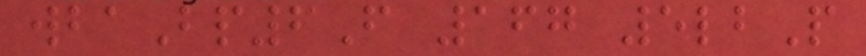wbaBp6F 167 5lbP
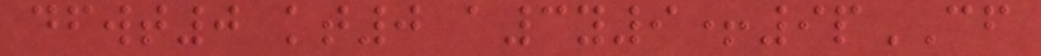dfwt0 kt0 a3y9+9pCF
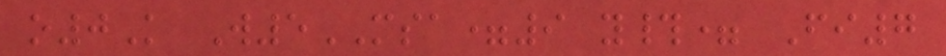o0K W5MSA=9 y#= Fi7
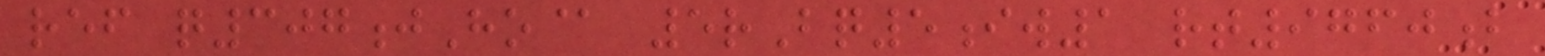ref q307jHo@ 5rBq5iw1 rt9760b
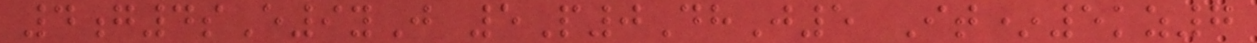4g4sE9yJ 5P0DhJ5 It*5kz7
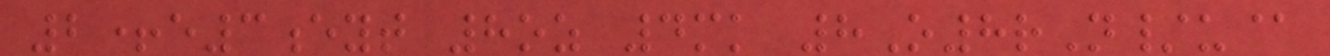2+e3eyt 8oz 4mk 8O8rN/u@
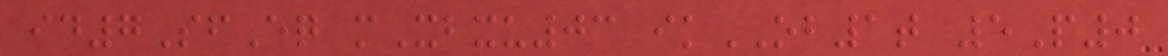id7SfEq mXbxu03 ikOB1t 5P0
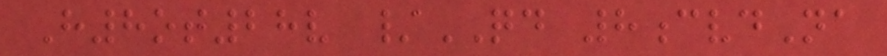H8ot28v /QD 8cvdNa
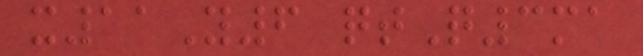x11Y6 qtQ3ma
